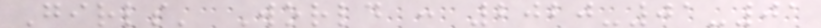Girls' World : 2020-01-01
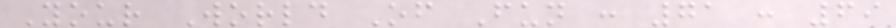Your World Of Fun : 71 : 69
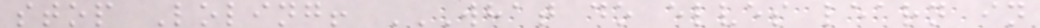stop Loling! WHAT DO ELVES LEARN IN
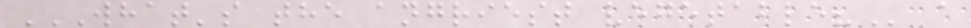WHAT'S THE ANGRIEST VEGETABLE? a
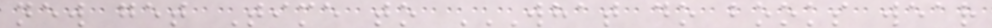new get Time to WHAT DO BOOKS WEAR
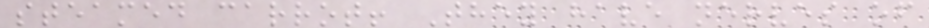steamed carrot! They have nerves of
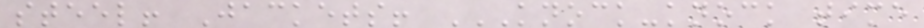steel! Jackets! KNOCK-KNOCK TIME
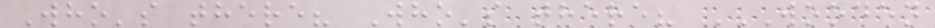Who's there? Who's there? WOODEN
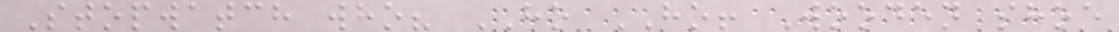Stopwatch who? HO HO! Wooden shoe
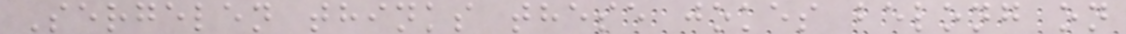Sergelen thinks these jokes belong on
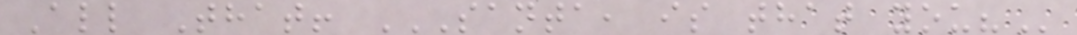All That! SANTA, IS THAT YOU?
